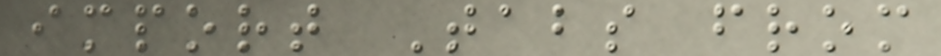import Tabs from
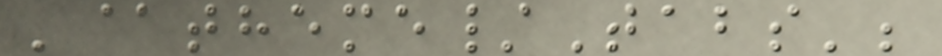'@theme/Tabs';
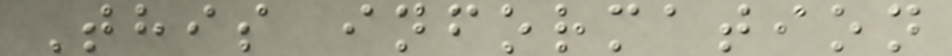This information
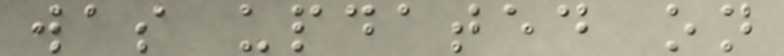was updated on
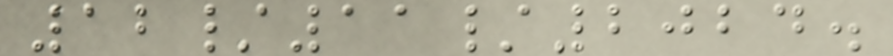12/11/2024.
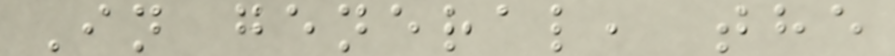In general, the
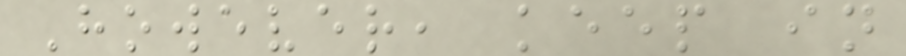However, keep in
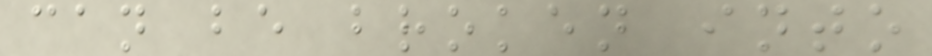can be broken into
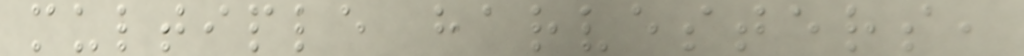multiple harvesters,
